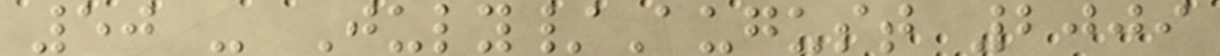50 - July/August 2009
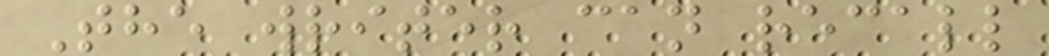The writer can recall
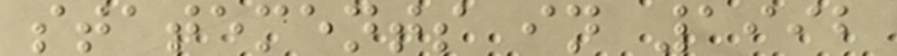statements in 1992
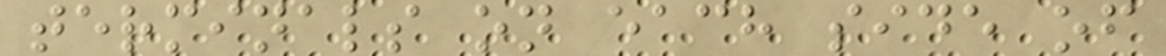terminals on each side of
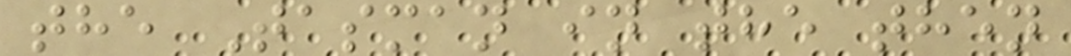the Tasman in the then
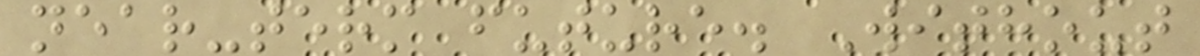near-term future. Without
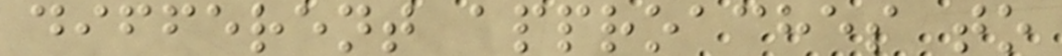different approaches to
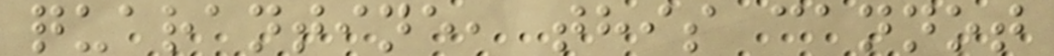quarantine, this cannot
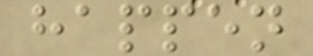happen
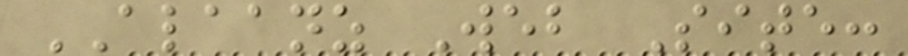ALAANZ Web Site:
